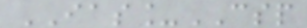IAS_CSP
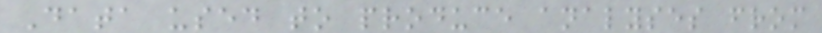Data used to produce analyses from
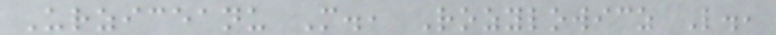Urziceanu M., Rozylowicz L.,
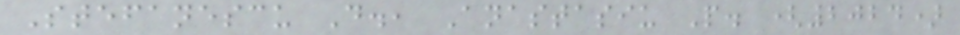Stefanescu D., Anastasiu P. (2024)
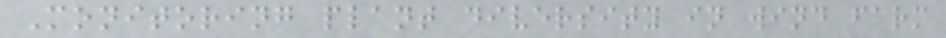Monitoring plant diversity in wind farm
